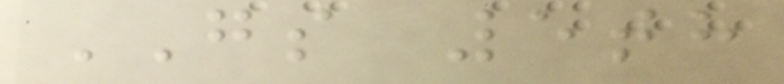GS 5th
